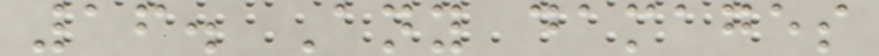16. Any damages
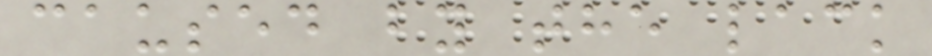caused by the lack
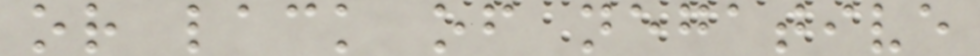or lack of negative
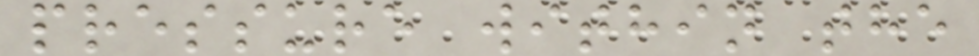pressure within the
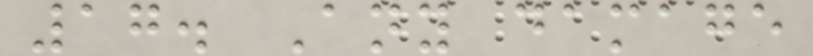17. Any damage
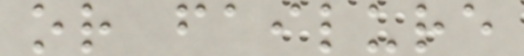or failure
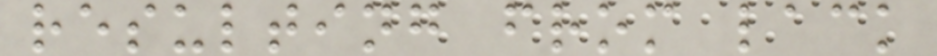resulting from lack
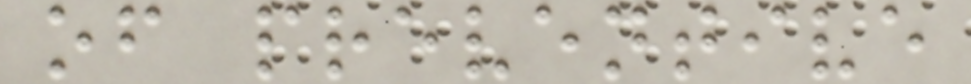of preventive
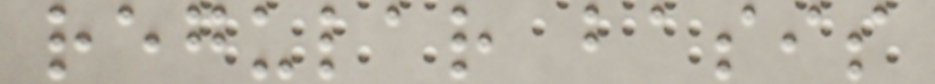regular basis
